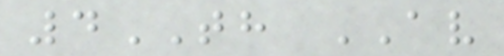4TH AV
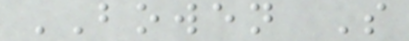BOWEN S
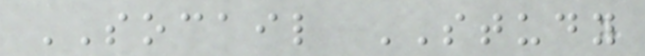SOCAIL STUDY
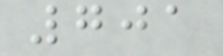701
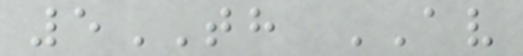5TH AV
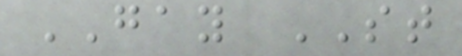GAY ST
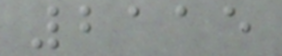2115
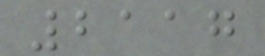2117
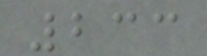233
